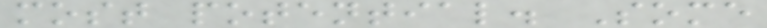most potential. Some
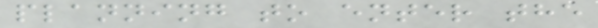planning to enter the
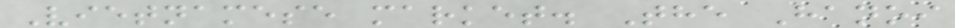Vietnamese market. The Hanoi
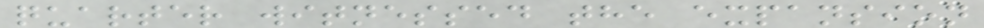quarter witnessed the expansion
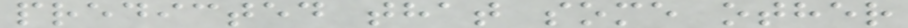predicted that some other
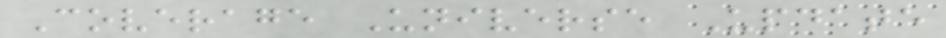Coverage Universe Update
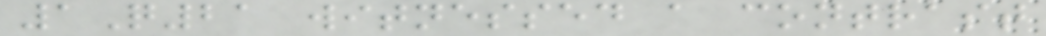1Q21 witnessed a contrast
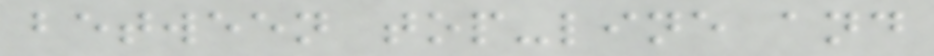between top-line and
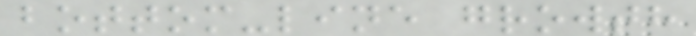bottom-line growth
